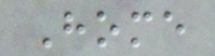Home
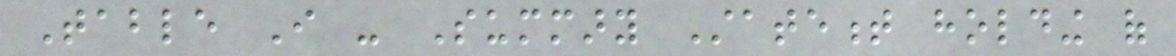Table I - Summary Statement holding of
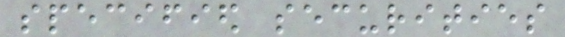specified securities
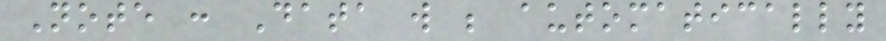Note : Data will be automatically
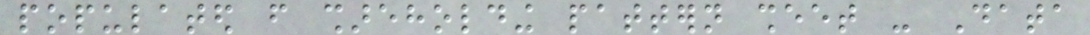populated from shareholding pattern sheet - Data
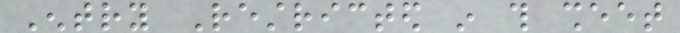Entry Restricted in this sheet
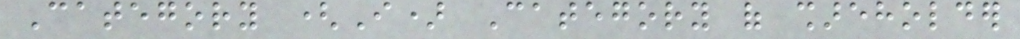Category (I) Category of shareholder
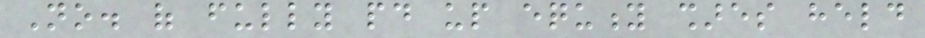No. of fully paid up equity shares held
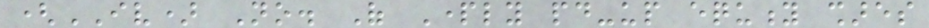(IV) No. Of Partly paid-up equity shares
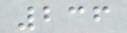236
